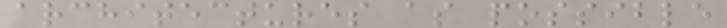architectures as possible
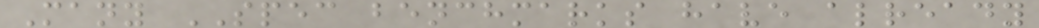Many SPEC benchmarks have already
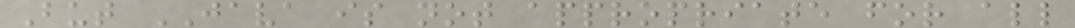But JAVA is not appropriate for all
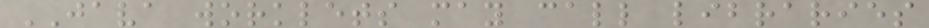JAVA worklets may call libraries
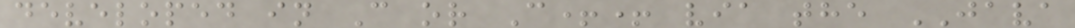developed in C or C++ via the JAVA
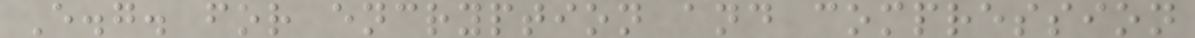E.g. for encryption and compression
